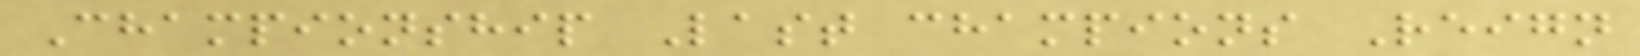Championship Last champions Reign
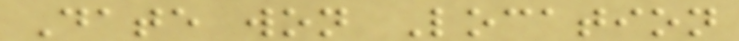Date won Location
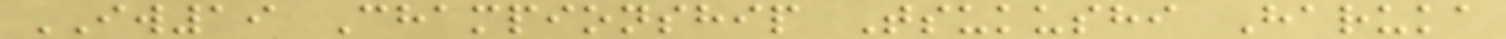IW19 Championship Tsukushi Haruka
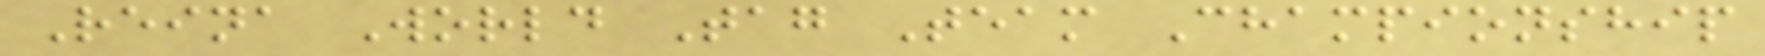Reina World Tag Team Championship
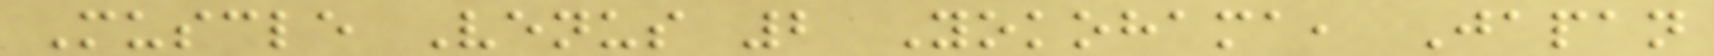Muscle Venus 2 Yokohama, Japan
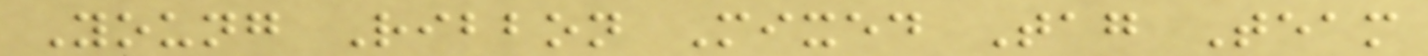Young Ribbon Mixed Tag Team
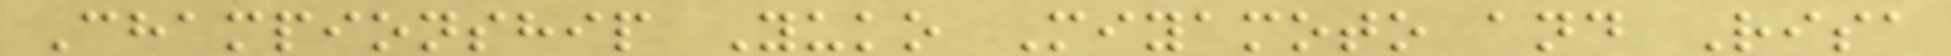Championship Yuko Miyamoto and Risa
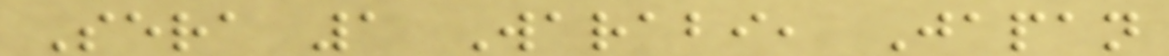Sera 1 Warabi, Japan
